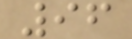96
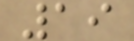19
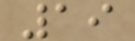19
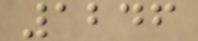1246
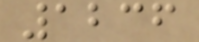1236
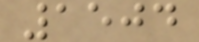1504
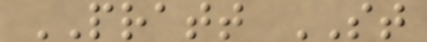PRATT ST
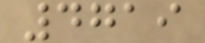4719
